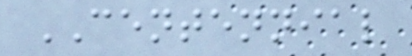CENTENNIAL
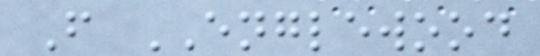F ENGLEWOOD
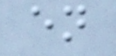en
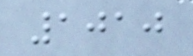1010
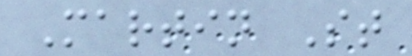Martin St
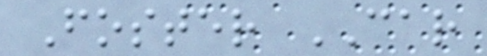Foster CAR
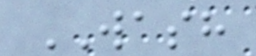WASH
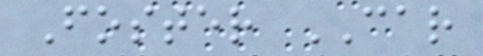Foster CAR
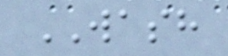WASH
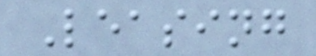Leasing
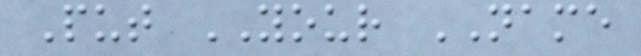Put YOUR NAME
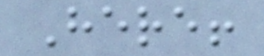Here!
